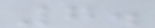7.
